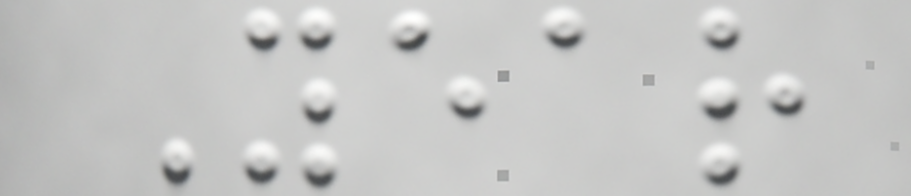Year
